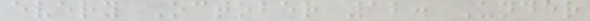every October 12. Under
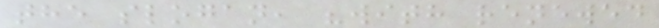the slogan, "with renewed
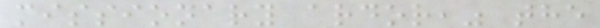missionary ardor," the
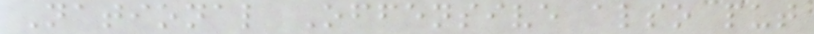National Offensive also put
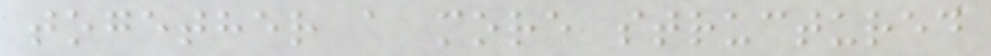together a more structured
